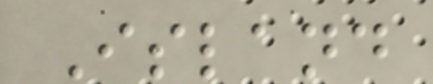Island
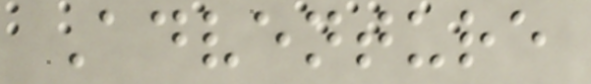Adventure
